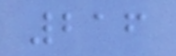216
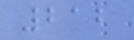212
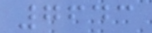7643
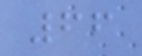66
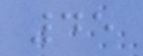45
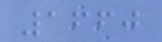1660
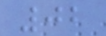02
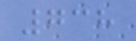738
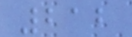212
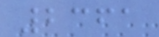2361
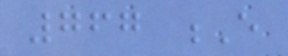767 E
